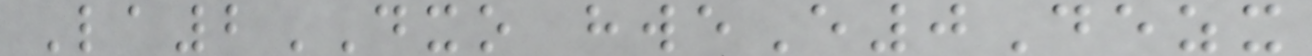La2DXO hweE0Dezx
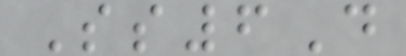Ss6D
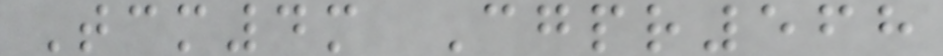Tcm4m Cgpr568
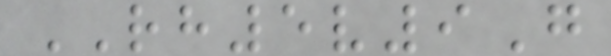RH5v9G
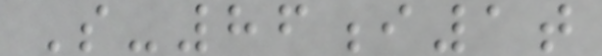S-86i1t
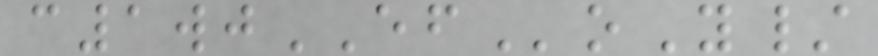c1wjEFoY/
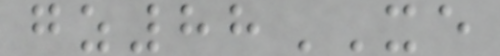gz88XE
